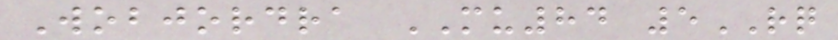Wobjordra MU84 5RQ
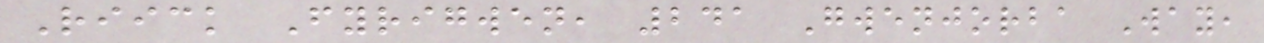Riick Fyrigwen, 241 Gwenjorba Way,
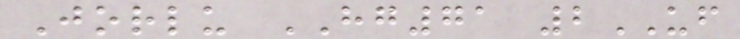Jorlu HG71 2UF
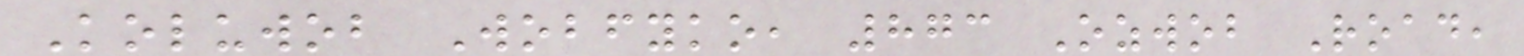Koluwob Wobfyko, 873 Ozwob Road,
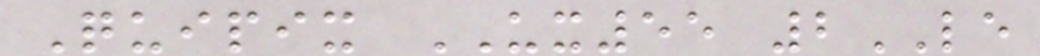Quipix UX55 2LE
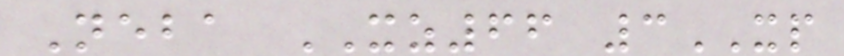Neba XZ66 3XP
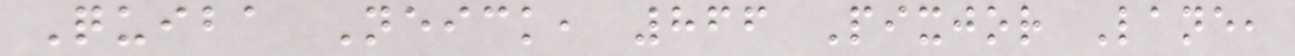Quiba Neick, 866 Pixjor Lane,
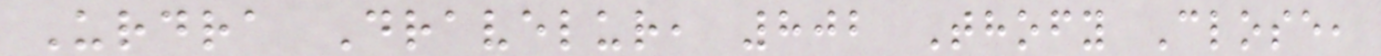Urdra Dravelur, 802 Thofy Close,
